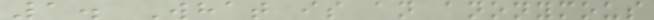1. What is an anonymous
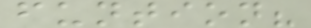funtion?
